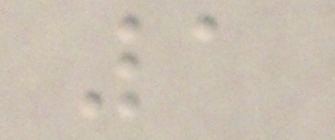1
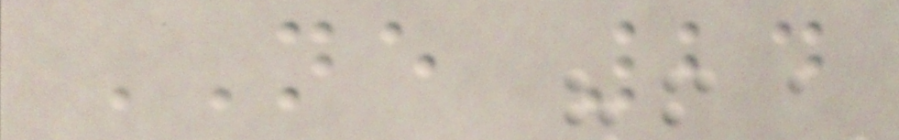NE 24
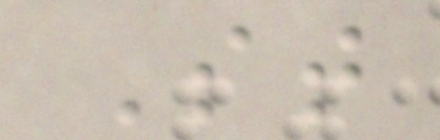St
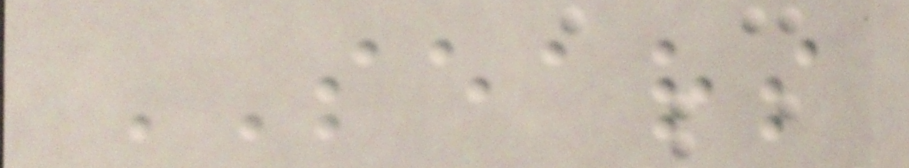SEARS
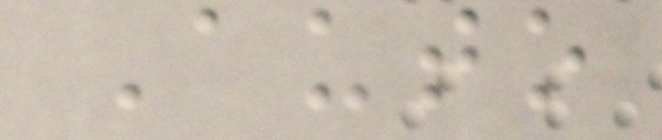Auto
